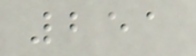251
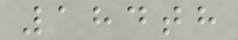184th
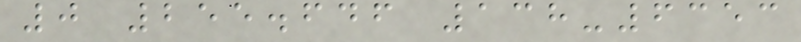0 255.646 138-6353
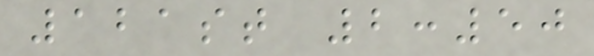121st 2:50
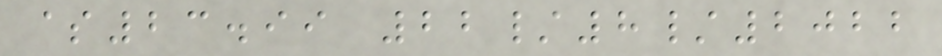$23.99 22/8/2022
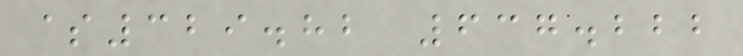$329.82 637.222
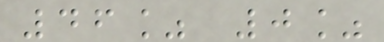46% 0%
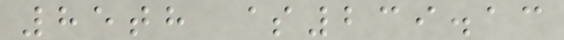85th $239.13
